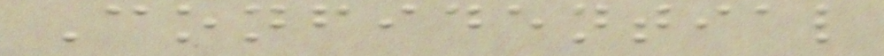Confidential
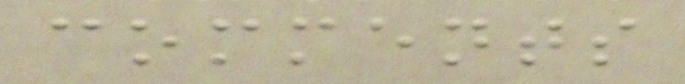comments
